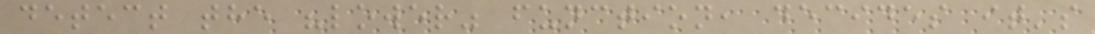detect the "lower" function, decides it's
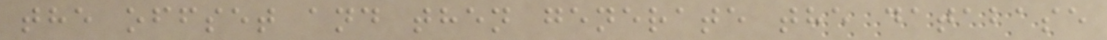the offset and then generate the database
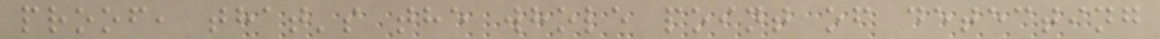proof, that's the whole point of detecting
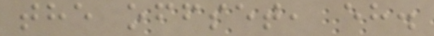the offset, eh.
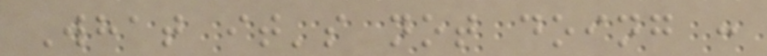What it's not doing :
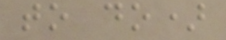to do)
